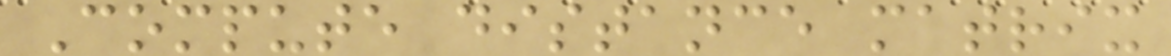Compute distance matrix
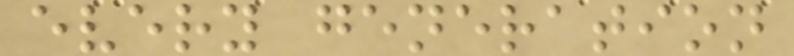every generation
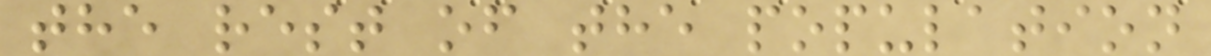the rest of the population
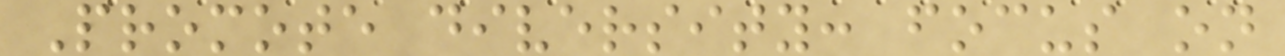Promote diversity: focus on
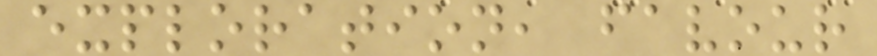exploration, favour
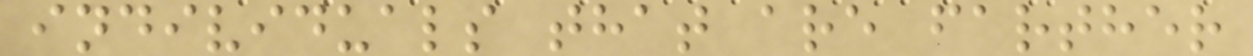individuals that are farther
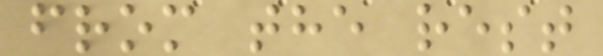from the rest
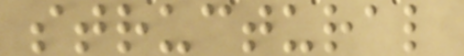structural
